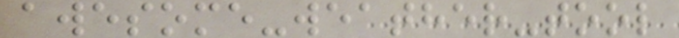awesome-weather-tool
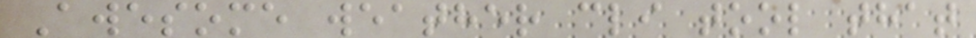Awesome weather cli tool that
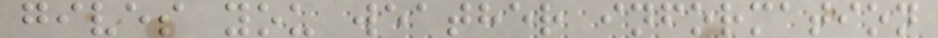gives you weather information
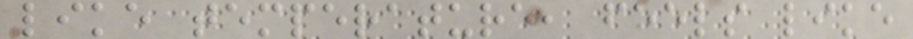like temperature, feels like
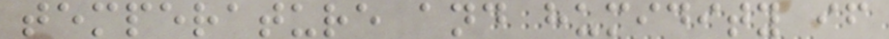temperature and humidity if
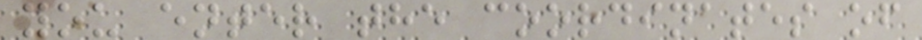you enter the coordinates of
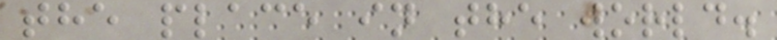the place in the world.
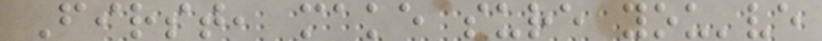First, make sure you've
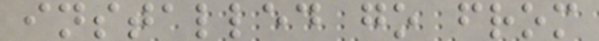installed go from
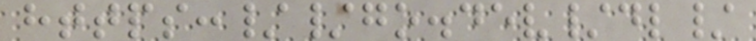https://go.dev/dl/
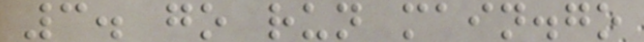3. go run main.go
